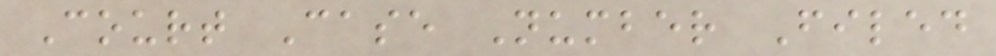Court Case Number Filed
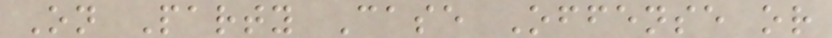On Party Case Offense or
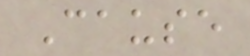Cause
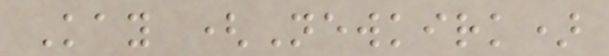Kay (Newkirk)
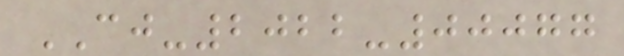CJ-2022-00077
